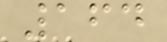164
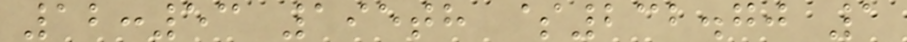12:53 195th $232.70 1
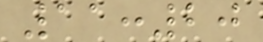11:20
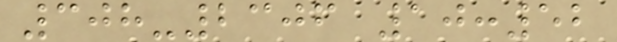308-2306 10:52
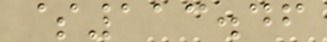$113.46
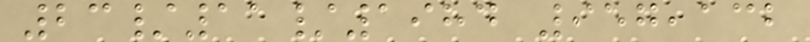23/11/1984 957,132
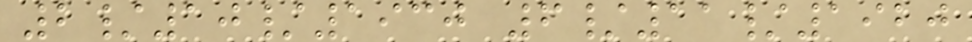2/10/1930 6/11/1920
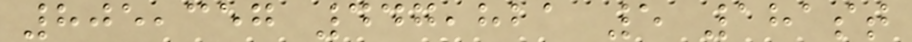805,357 447,821 5 181st
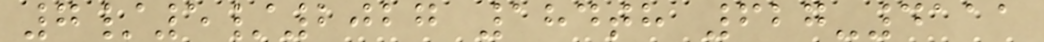7/5/2027 184th 627-4111
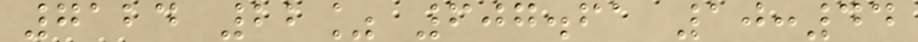7124 22% 607.61 10:44
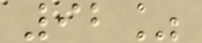92%
